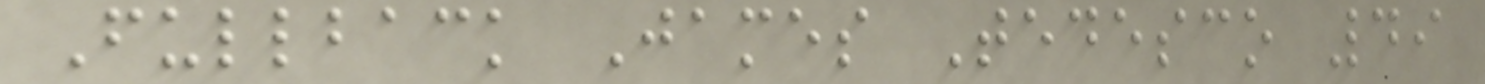Fullback James Tedesco 49
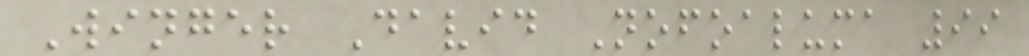Winger David Nofoaluma 99
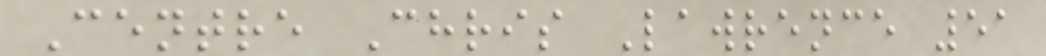Centre Chris Lawrence 51
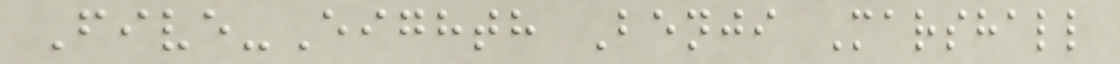Five-Eighth Benji Marshall
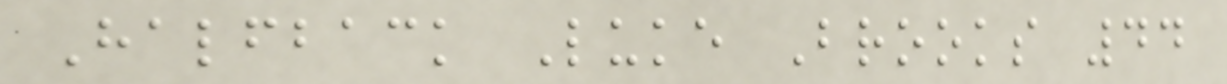Halfback Luke Brooks 44
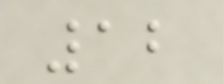12
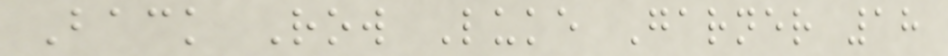Back Row Luke Garner 18
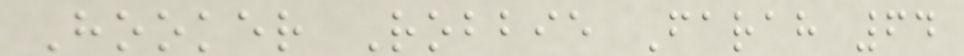Hooker Robbie Farah 64
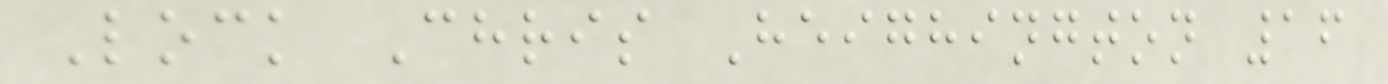Lock Chris Heighington 16
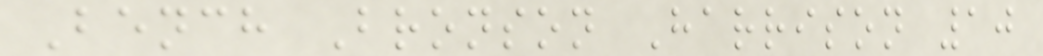Bench Bronson Harrison 10
